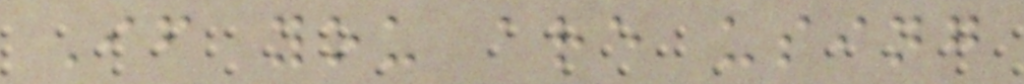If you are using
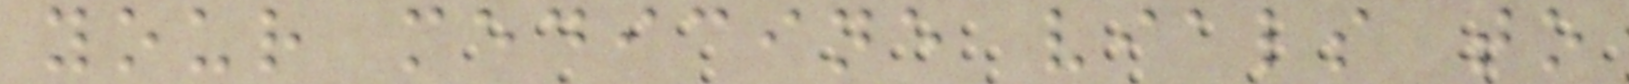your medicine vials to
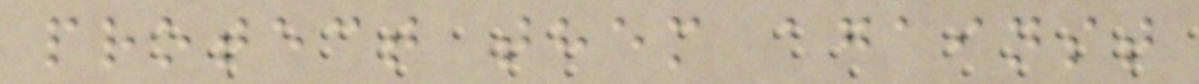protect them against
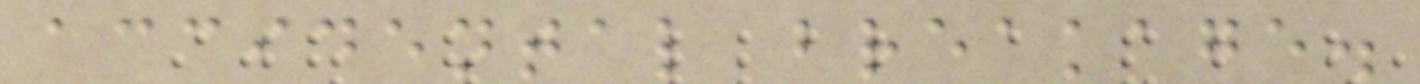accidental breakage.
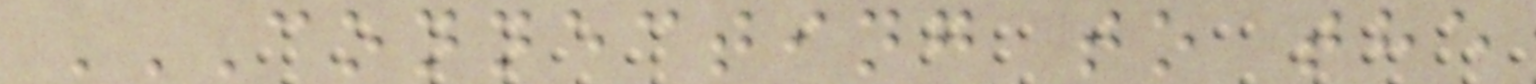CONNECTING TO THE
